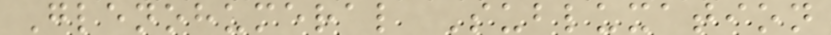Glenohumeral Subluxation
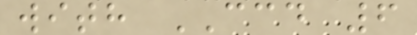with CCD 6
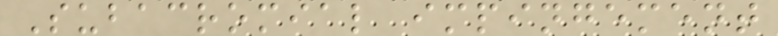Subacromial impingement
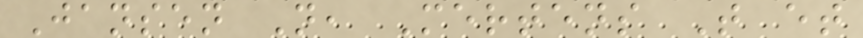Jansen N, Mertens T et
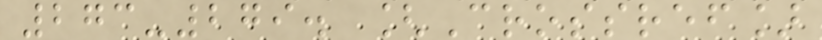273-279. [Crossref]
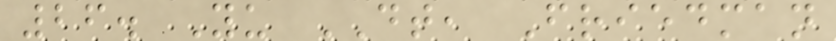26. Yu DT, Friedman
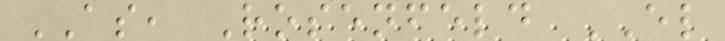AS, Rosenfeld EL
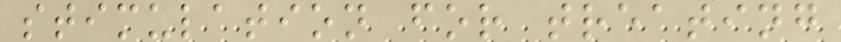stimulation for treating
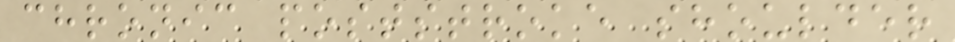chronic poststroke shoulder
